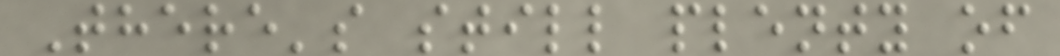There's still plenty of
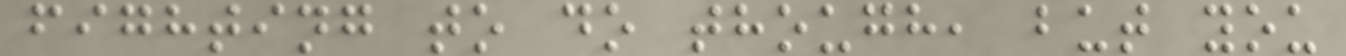fighting to do though, but you
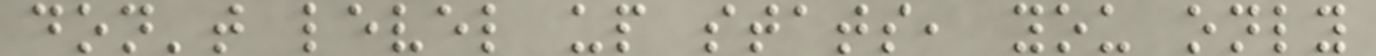don't level up stats, you only
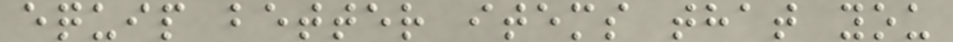equip better items that you
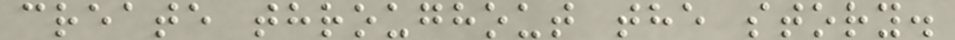create throughout the story.
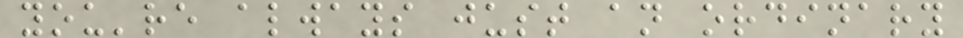you're always just an ordinary
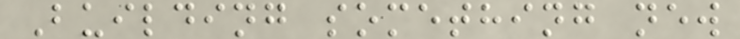Building something new
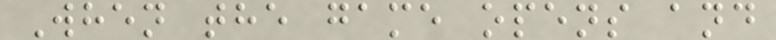When the game opens and
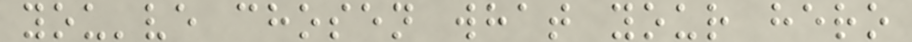you've chosen what your hero
